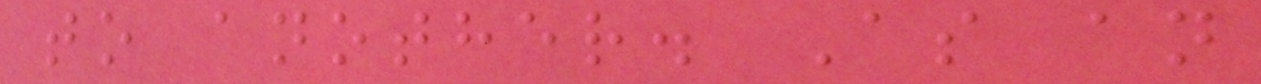to another. As an
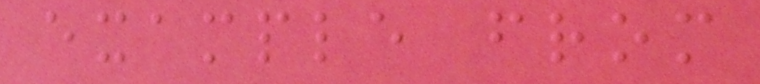example from
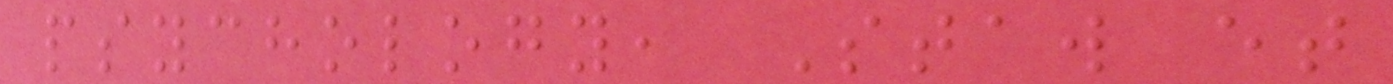psychology, Staw et
